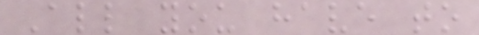All you have to
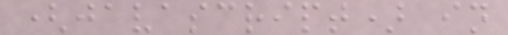(javascript) in
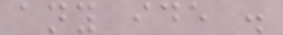any ide .
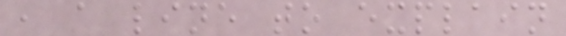, a line to explain
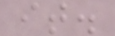it.
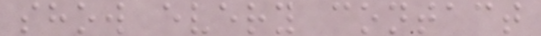show every contact
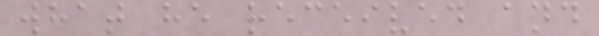what he received and
